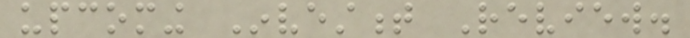upcoming Investment Review.
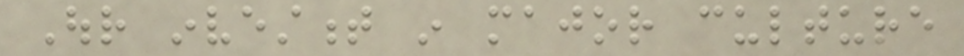Our investment in major culture
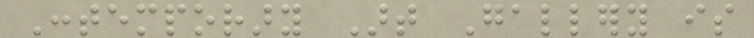Contemporary Art Gallery is
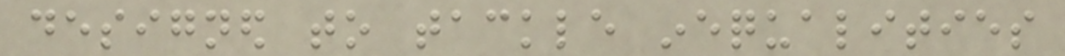designed to tackle inequalities
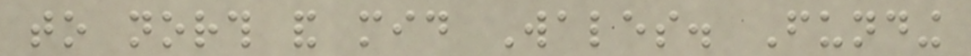to north and mid Wales. Funding
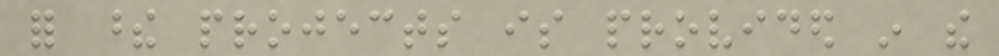for these projects is provided in the
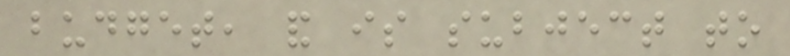budget, and is subject to
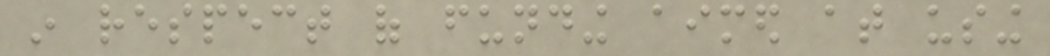in respect of funding aimed at using
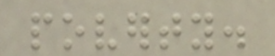poverty.
